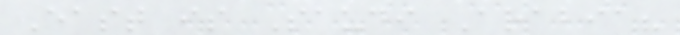East is Saudi Arabia?
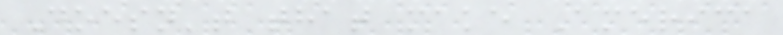Doesn't that make America
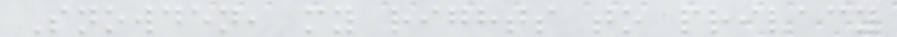Snowden, my rights to privacy
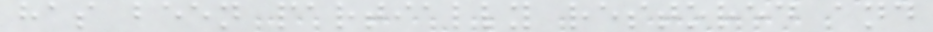has been partially restored and
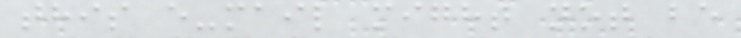this e-mail might not be
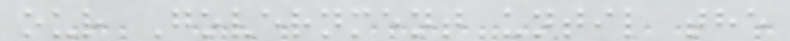our Government until the
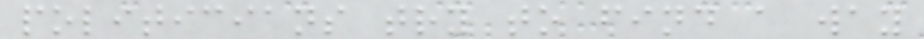politicians try to find a way
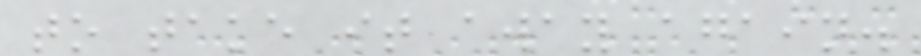to take it away again.
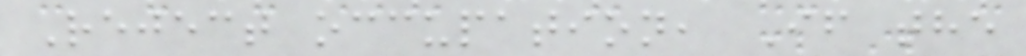Reject occupation, If the
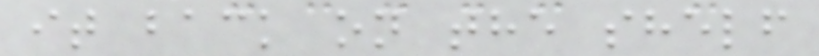it back on the shelf
